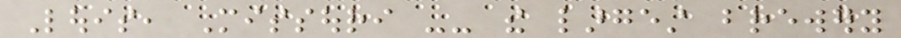Louis, Missouri -- the largest brewery
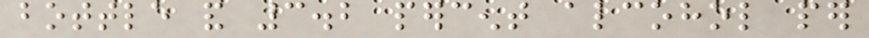bottle and 3.2 percent alcohol per
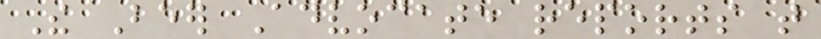The Beer Advocate reports that
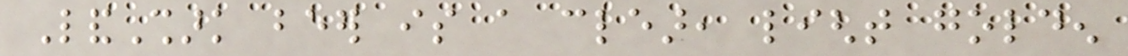LandShark beer is a clear, light golden
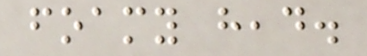foamy head.
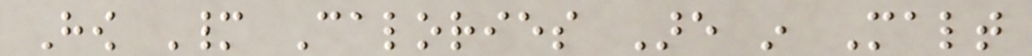How Many Calories Are in Malt
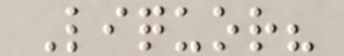Liquor?
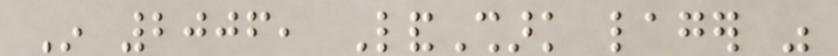In 2006, LandShark lager was
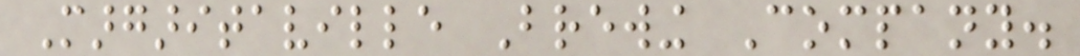Margaritaville Brewing Company.
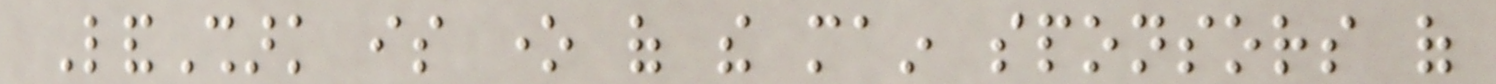LandShark is one of the main sponsors of
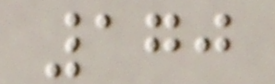170
